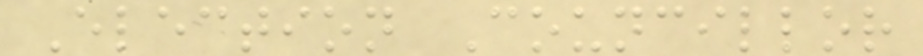Election Councillor
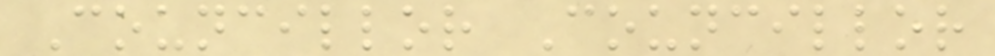Councillor Councillor
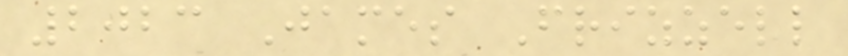2023 James Frizzell
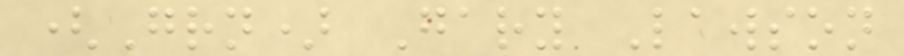(Grn) Gary Lawson
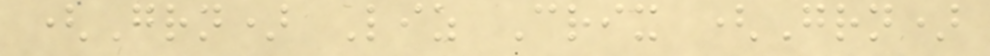(Grn) Liz Crix (Grn)
